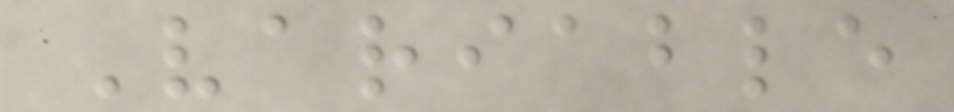Variable
